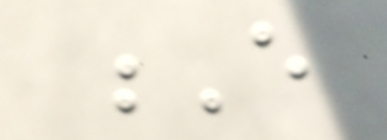E
